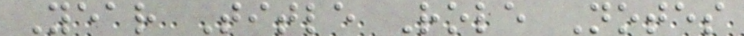Year Title Role Notes
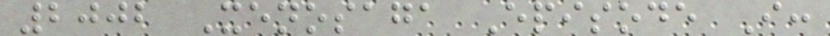2002 Xenosaga Episode I:
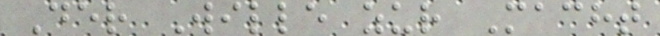Der Wille zur Macht
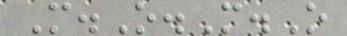M.O.M.O
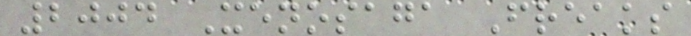2004 Xenosaga Freaks
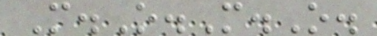M.O.M.O.
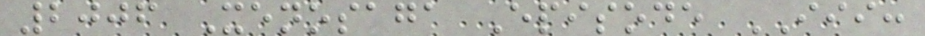2006 Xenosaga Episode III:
